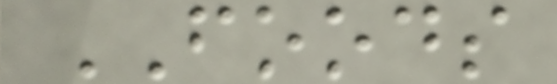FOODS
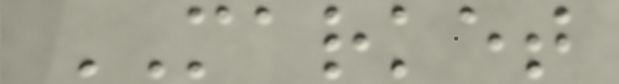MARKET
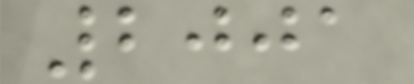2001
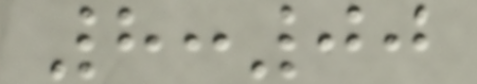8:00
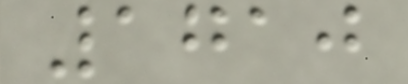1710
